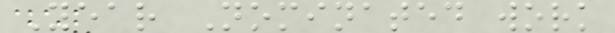Year Nominated work
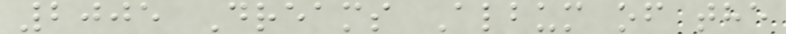2005 Dreams Album of the
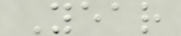Year
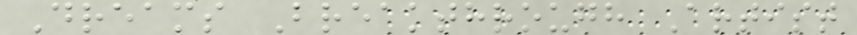Dreams Breakthrough Artist
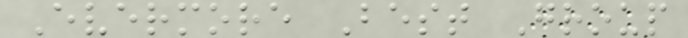Evermore Best Group
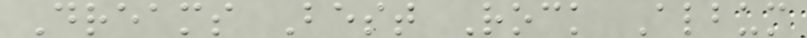Dreams Best Rock Album
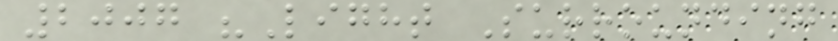2007 "Light Surrounding
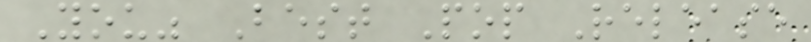You" Best Pop Release
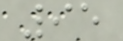95
